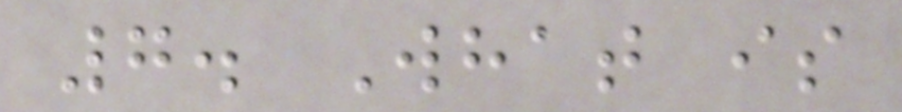7. What is
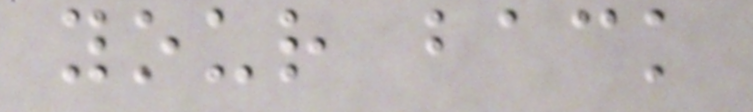your back
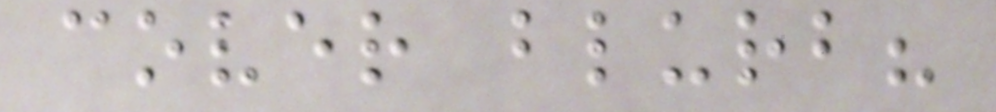cover blurb?
